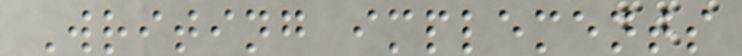Writing implements
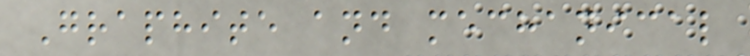Graphite and mechanical
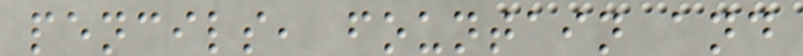pencils, fountain and
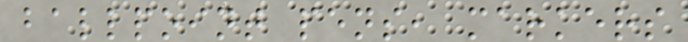ballpoint pens, markers
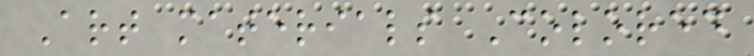Art materials Colored
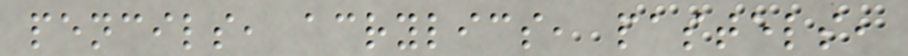pencils, acrylics, pastels,
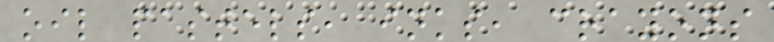oil pastels, inks, crayons
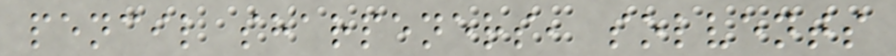pencil sharpeners, solvents
